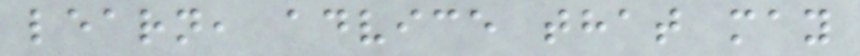learn, advice that may
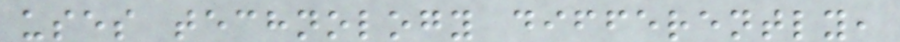uses technology differently,
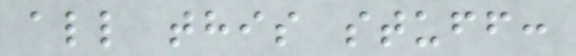all this stuff:
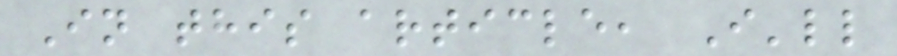In this article, I'll
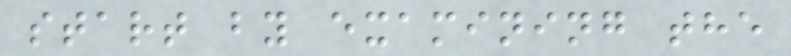start by examining the
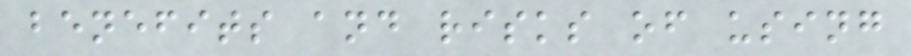benefits and risks of using
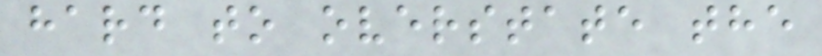hard to overstate the
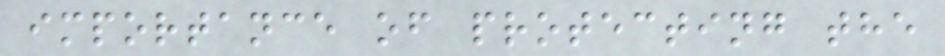importance of protecting the
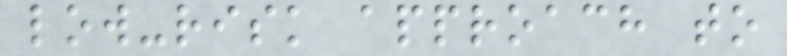low-risk approach to
